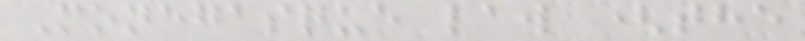Monegasque law (the
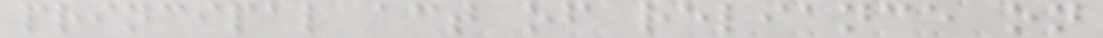principal act of reliance on
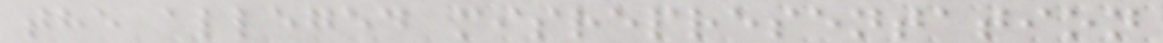the alleged misrepresentation
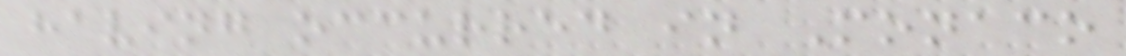having occurred in Monaco
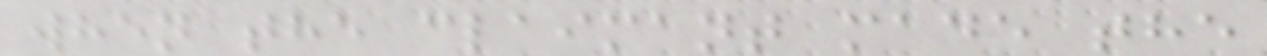when the claimant made the
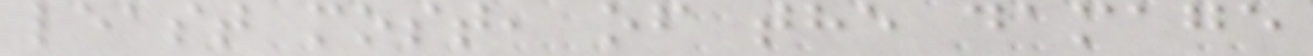least most, of the damage
